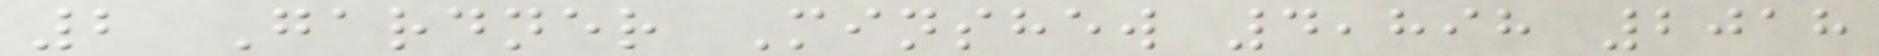2 Gardner Minshew 4,898 2018
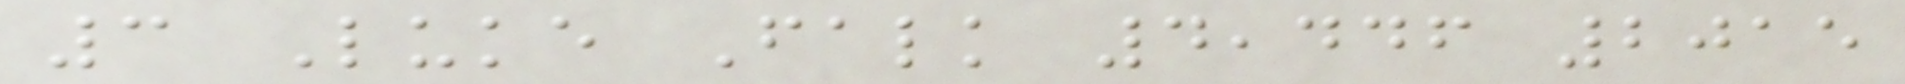3 Luke Falk 4,446 2015
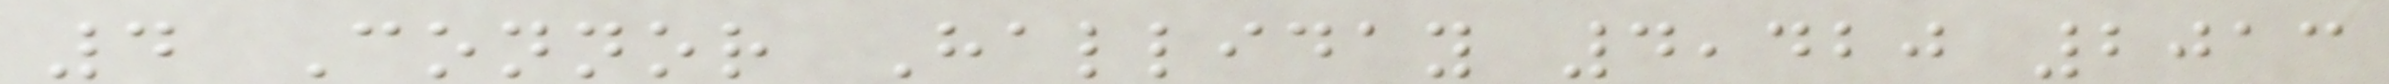4 Connor Halliday 4,420 2013
